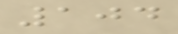104
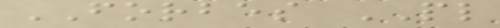FORBES PL
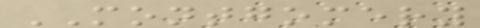MONTGOMERY
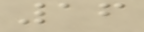16
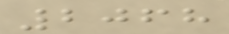2068
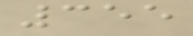355
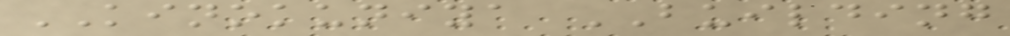KINOKUNIYA BUILDING
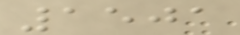1501
